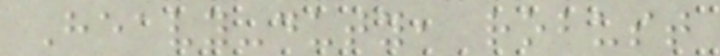Heavy-duty, robust
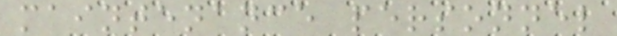maintenance personnel
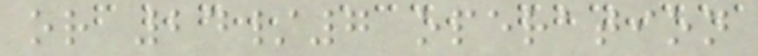or 24/7 operation
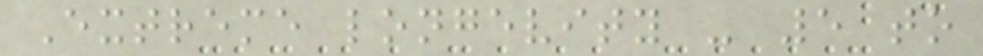Extreme longevity - 5 to
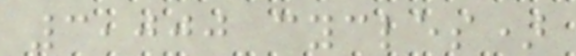3,000 cycles)
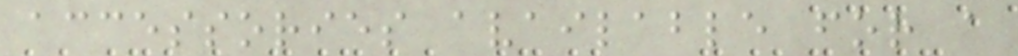accessories available for a
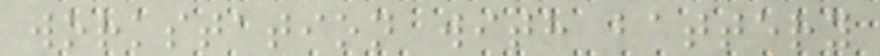workstation with battery
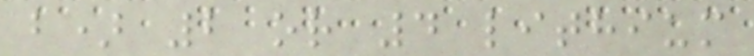b) 2 or 4 lithium
